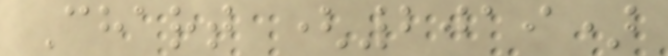Chart (2019)
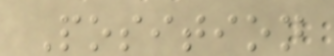Position
